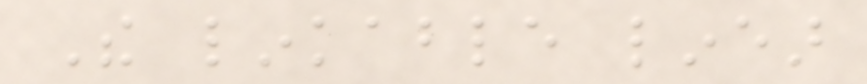The linkable linear
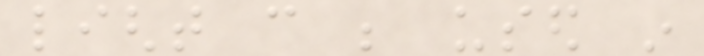light can be used in
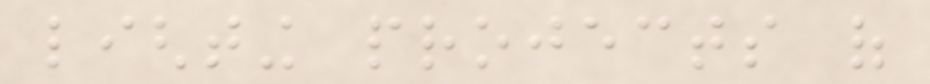lighting projects of
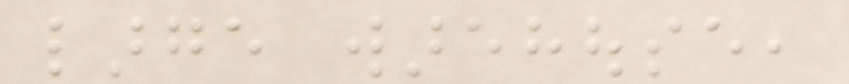large warehouse,
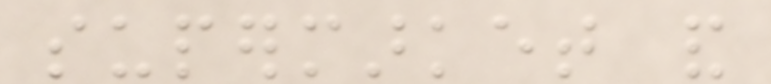supermarket and
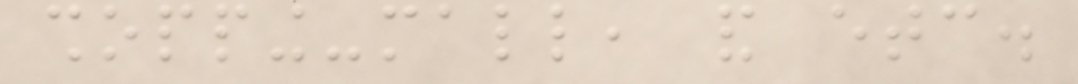shopping-mall, and etc.
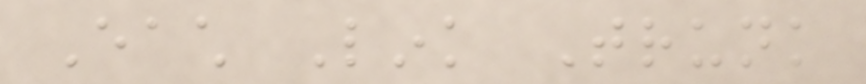Each Link Trunk
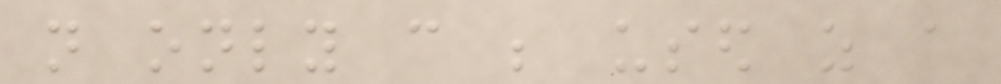not only can be used as a
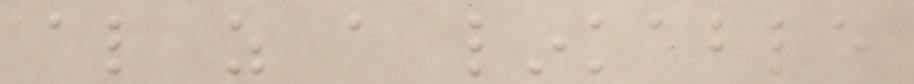also as a linkable
